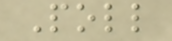Poll
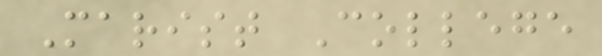Marist College
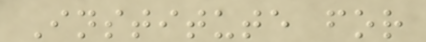Institute for
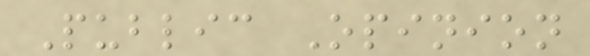Public Opinion
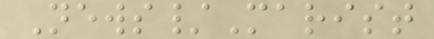News/Marist
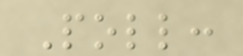Poll:
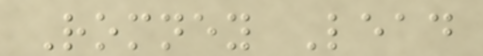Romney Lead
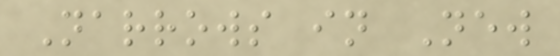Narrows in New
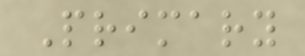Primary
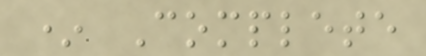* Complete
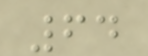64
